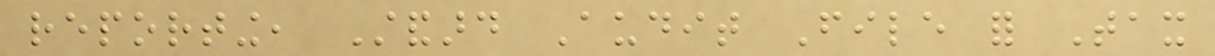reporting, Standard Audit File for Tax
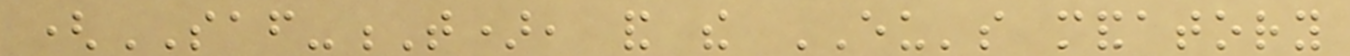(SAF-T), and the EU's mandatory
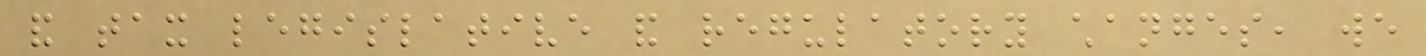and tax legislative and regulatory changes, we
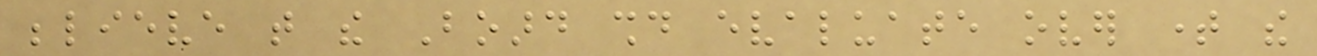believe that the Board should evaluate over time the
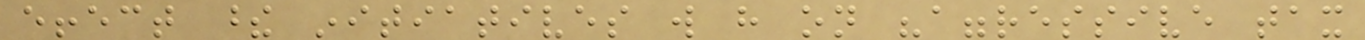effect these initiatives will have on "aggressive tax
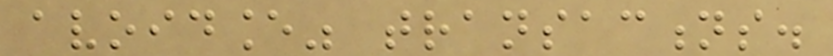avoidance" transactions.
